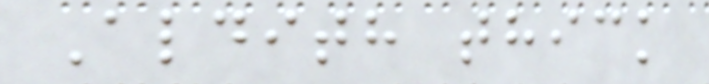Aldith thick
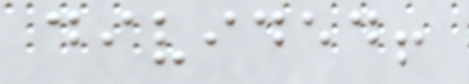divided!
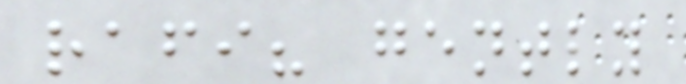rafi? gently
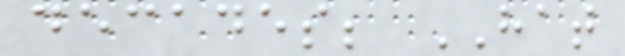decades; HAT
